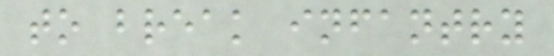to break infantry
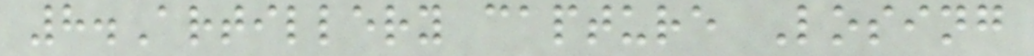8.Artillery capture Losing
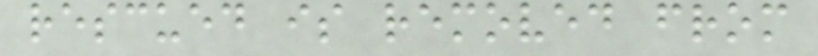rescued is removed from
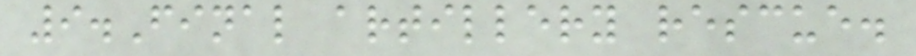9.Final artillery rescue.
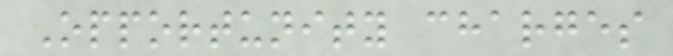Opportunity charges
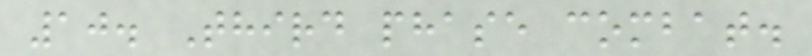10. Third phase combat.
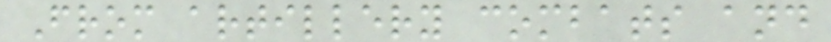From artillery combats and
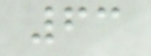63
